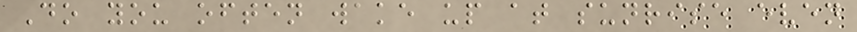Do you often wake up at sunrise even
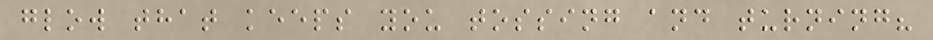glow that keeps you tossing and turning?
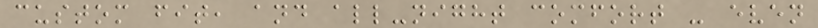custom fit, and all-night comfort - even
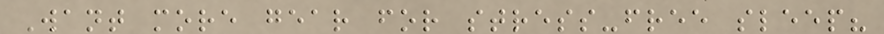Want more gear for stress-free sleep?
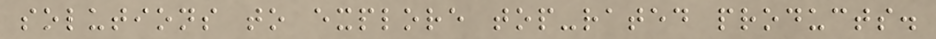solutions to explore top-rated products.
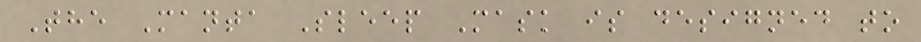The Manta Sleep Mask is designed to
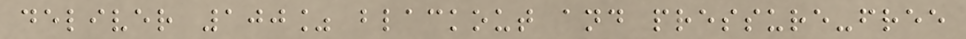deliver 100% blackout and pressure-free
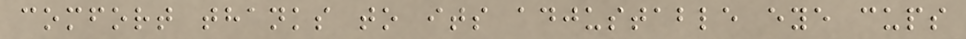comfort thanks to its adjustable eye cups
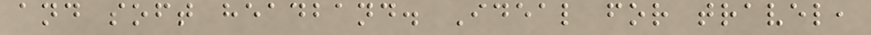and soft headband. Ideal for travel,
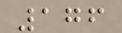176
